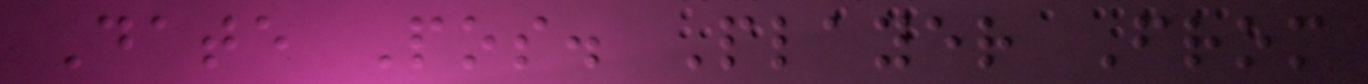Date Pos. Player From
